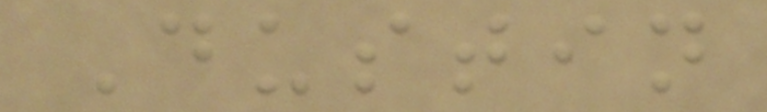Dustin
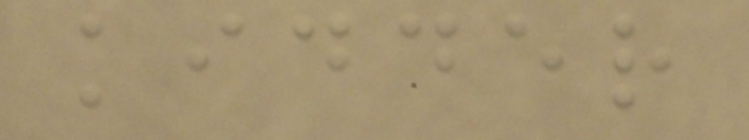kidder
